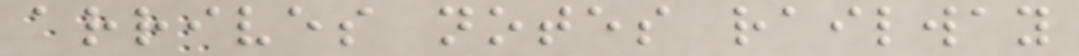arrives notes railway
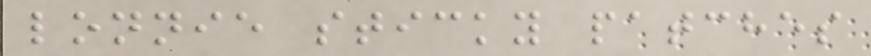lonnie sticky patches
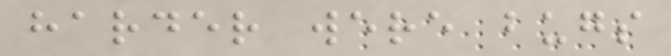harder were bugs
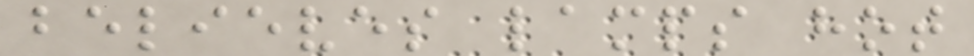believes lamps hot
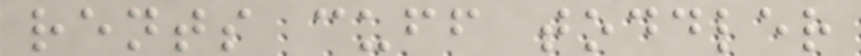rents cuff toddler
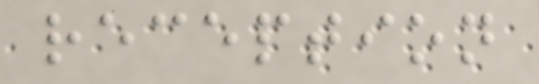reception
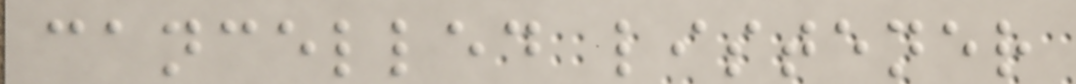cancelled listener
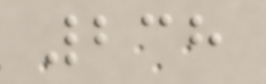238
